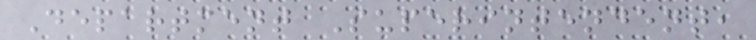Department Superintendent,
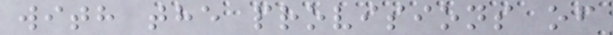with the provisions of
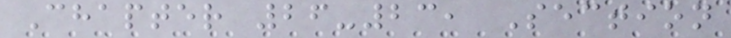Chapter 26-23, Section
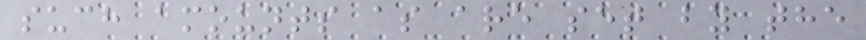such amounts as are set by the
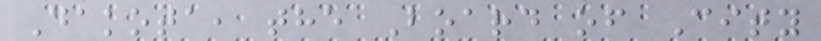Dakota, the Board of City
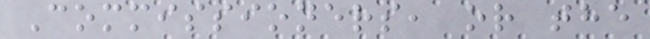Commissioners, or the
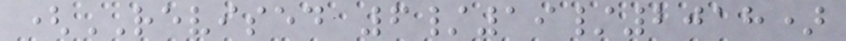(REVISED 6/19/2018)
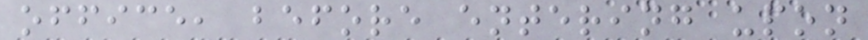office, before entering upon
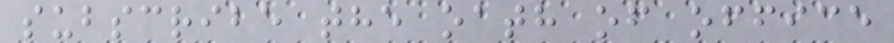subscribe the oath of office
